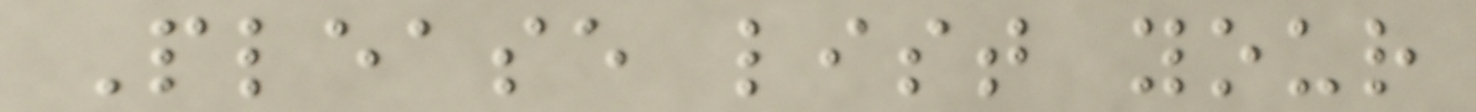Please list your
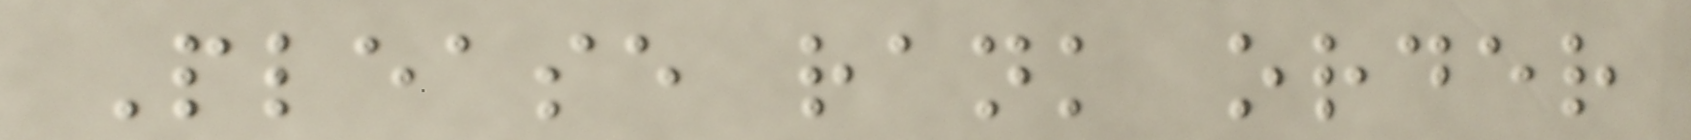Please rank order
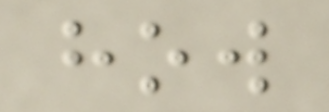how
